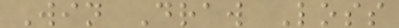Win Draw Loss
